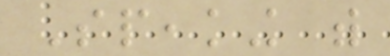Speaking with
